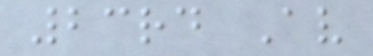23rd Av
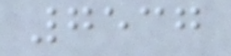7537
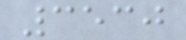3530
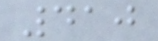410
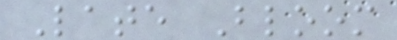Late Bloom
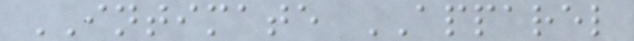INTIMATE APPAREL
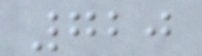720
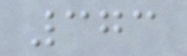373
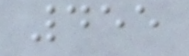455
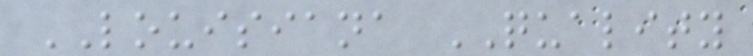LOUISIANA QUALITY
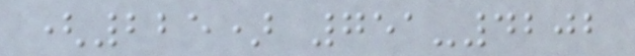(225) 751-4202
